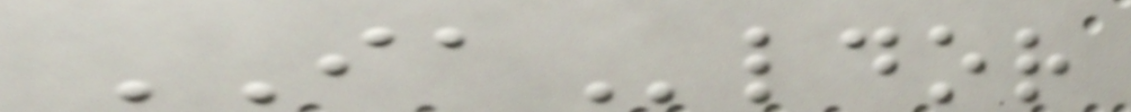IAldor
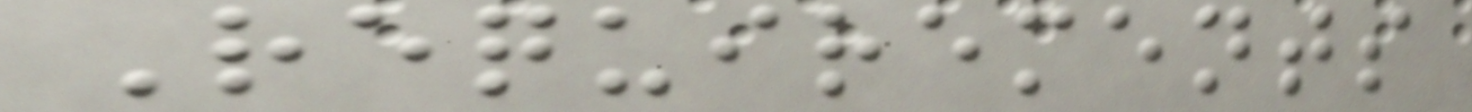Requirements
